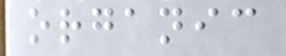organic
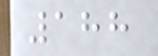188
